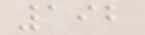192
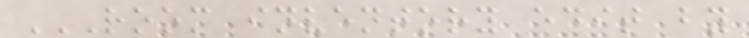ROOM INVENTORY EDIT BY
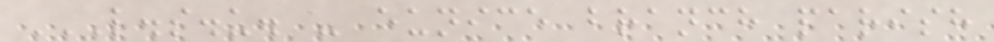L.S.U. - EUNICE BRANCH PARISH
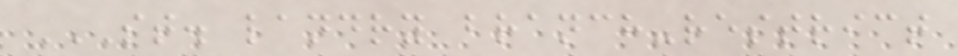ST. LANDRY BRANCH-RESTRICT
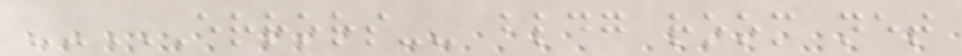--ERRORS-- BLDG ROOM NET
